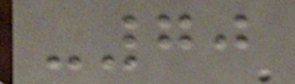-70
